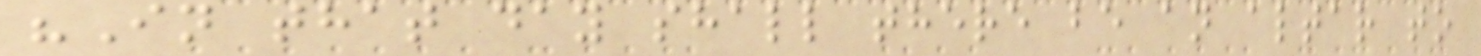"In that day shall there be an altar to
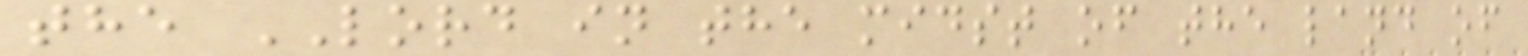the LORD in the midst of the land of
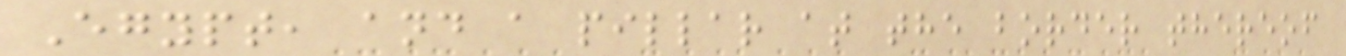Egypt, and a pillar at the border thereof
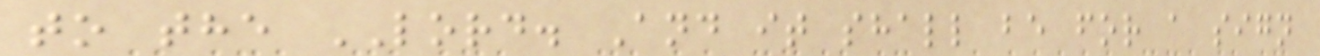to the LORD. And it shall be for a sign
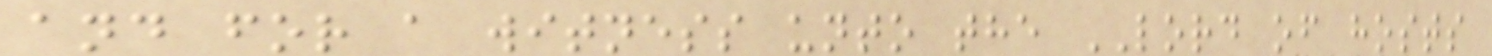and for a witness unto the LORD of hosts
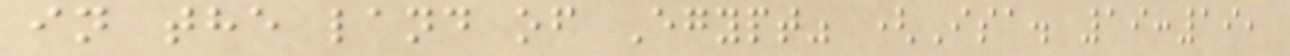in the land of Egypt" (Isa. 19:19,
